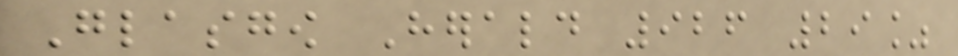Glasgow Herald 926 29%
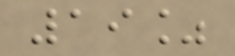19%
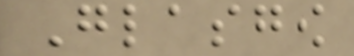Glasgow
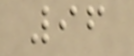96
